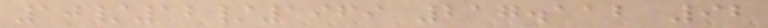10/12/1969 217.112 92
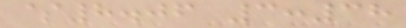$8.06 3:38
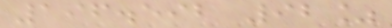196.592 92%
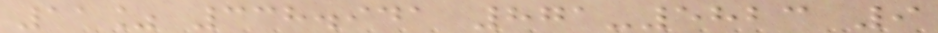11% 338.941 871-5823 9
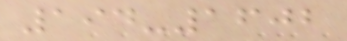194-1602
